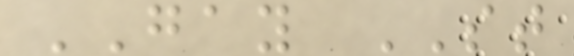GAY ST
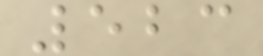523
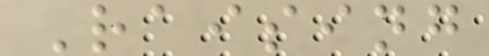Raising
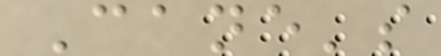Cane's
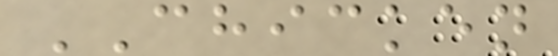CHICKEN
